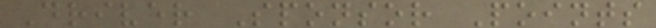Driver Sponsor Points
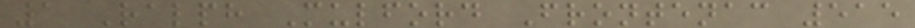1 Ralph Mulford Frontenac 515
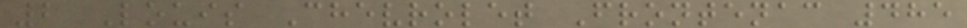2 Louis Chevrolet Frontenac 485
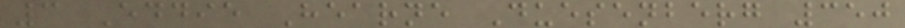3 Eddie Hearne Duesenberg 350
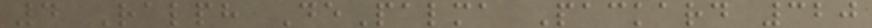4 Ralph DePalma Packard 320
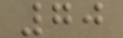70
